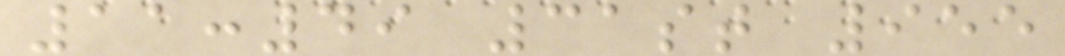11:49 31st 955
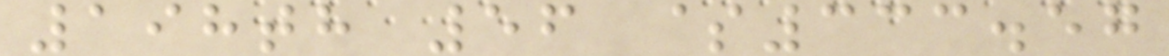198th 56 $333.57
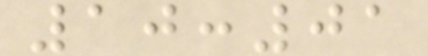10:01
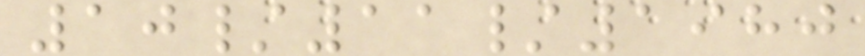10/11/1980
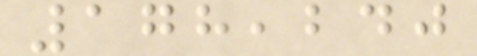178,240
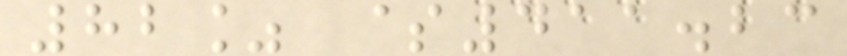82% $411.23
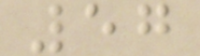57
